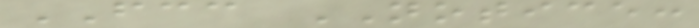FCC NOTICE:
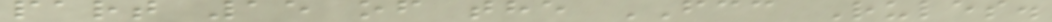part 15 of the FCC Rules.
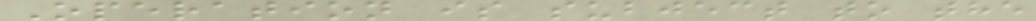Operation is subject to the
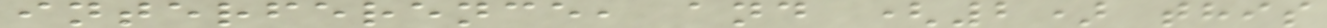interference, and (2) this
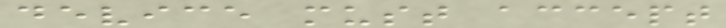device must accept
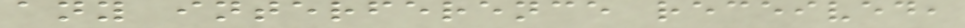any interference received,
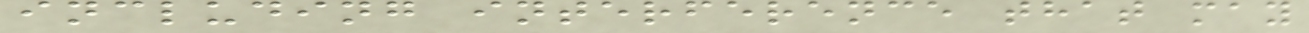including interference that may
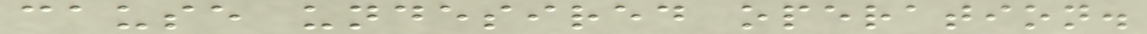cause undesired operation.
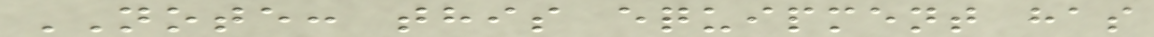NOTE: this equipment has
